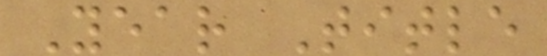Year Title
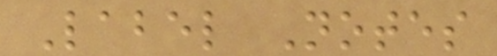Label Notes
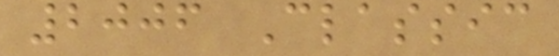2006 Classic
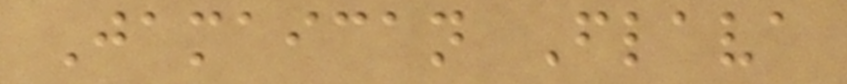Jamaican Flava
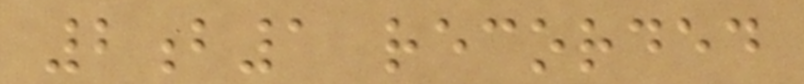2b1 recorded
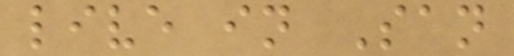live in San
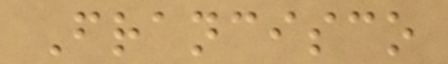Francisco
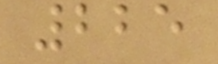225
